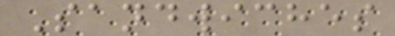Sandwiches
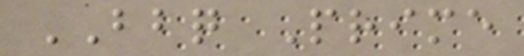BBQ Prime
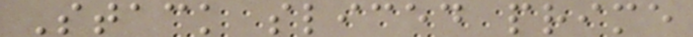Stack sliced prime
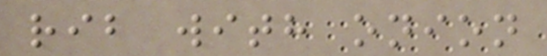rib with onion
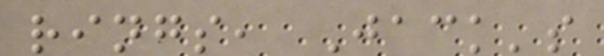rings, Jack's
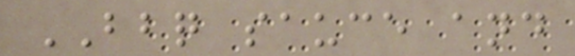BBQ sauce and
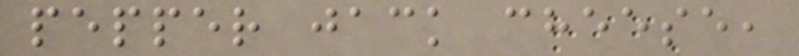pepper jack cheese,
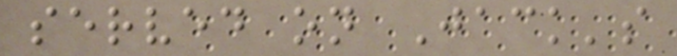served on Jack's
